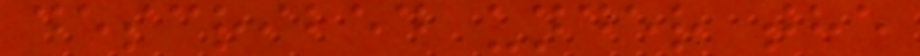described under the
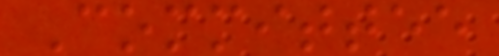Committee
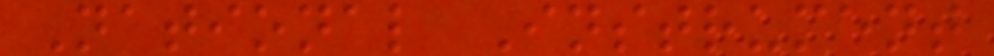National Instrument
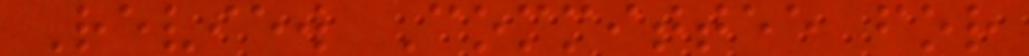Review Committee for
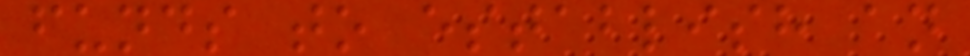funds to establish an
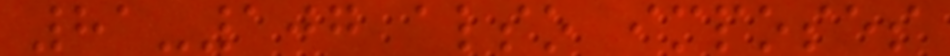81-107 also imposes
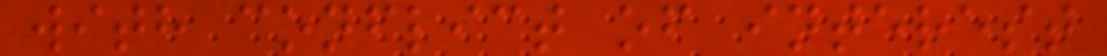with conflict of interest
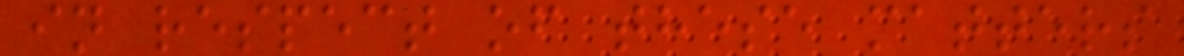in respect of these matters
